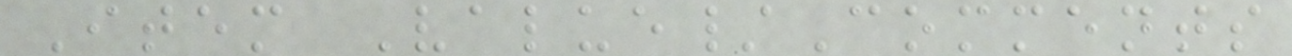Item Value/Comments
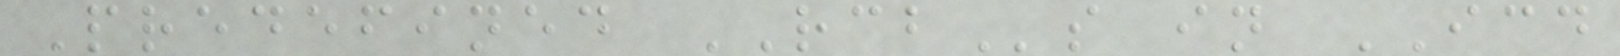Predefined RCBs in ICD
